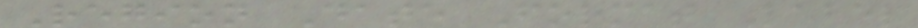Region Date Format Label
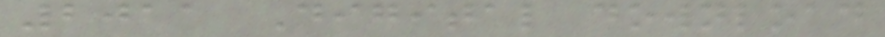2011 Digital download
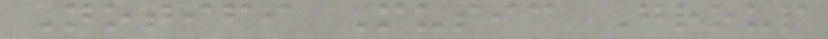Notifi Music Group
